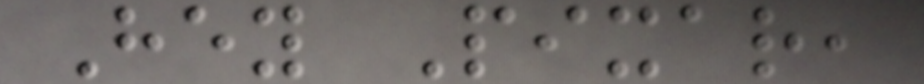Hey Pixar,
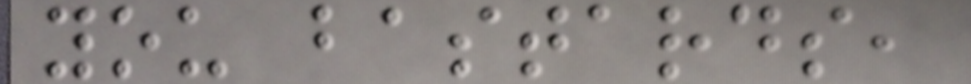you bastards,
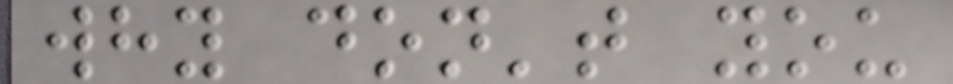why don't you
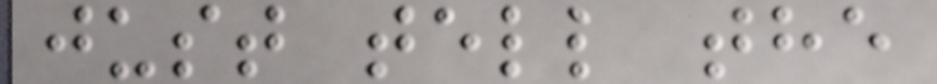just tell the
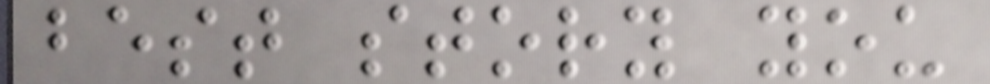best story you
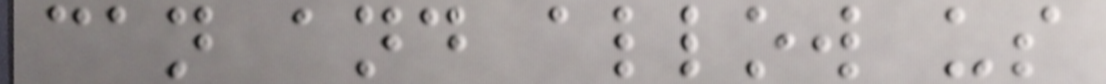can and allow us
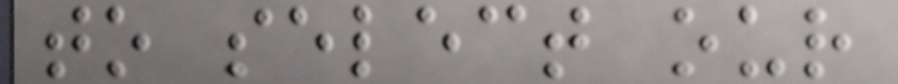to select our
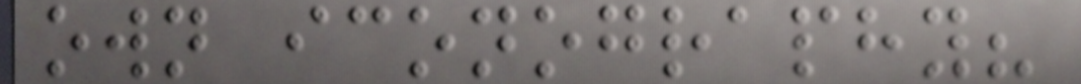own iconography?
